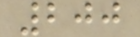200
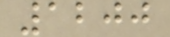1200
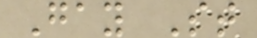Gay St
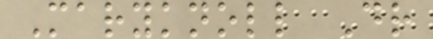Maryknoll Dr
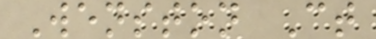Wenston Ct
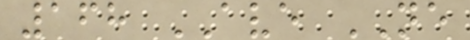168 AVE NE
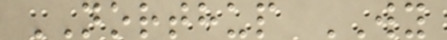NORTHUP WY
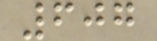607
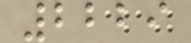2229
